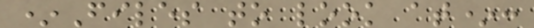*Files to look at*:
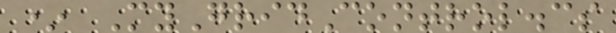* MyGridControl.cs
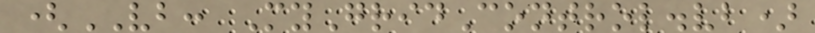(VB: MyGridControl.vb)
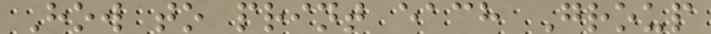How to print each Group
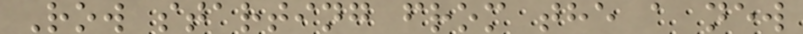Row starting from the a new
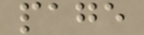page
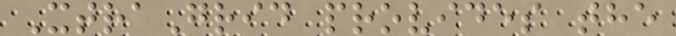XtraGrid provides the
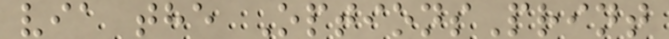via the OptionsPrint
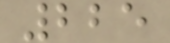225
